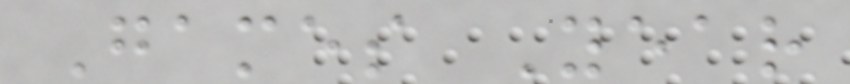Games Year
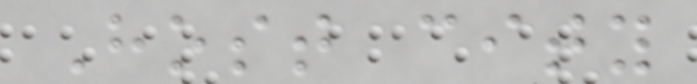Host city
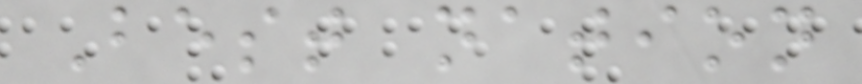Best nation
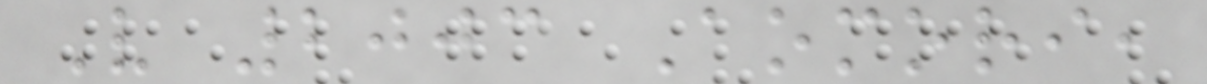V 2003 Aomori,
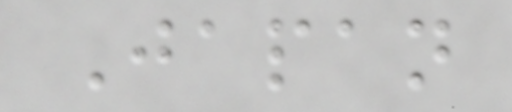Japan
